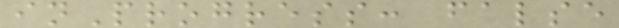inProgress: false
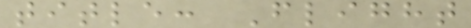title: Flight
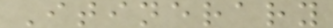Itinerary
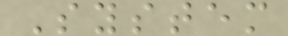System
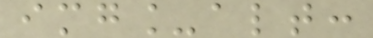img_alt:
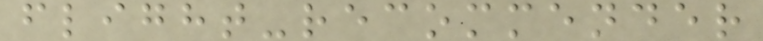flight-recommender
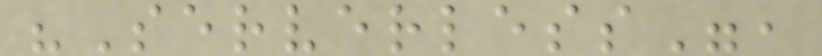"Serverless",
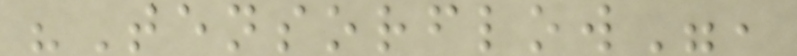"Tensorflow",
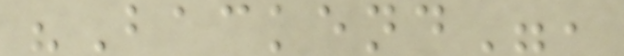"Backend",
